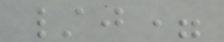/j=
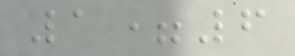1=6
